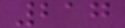217
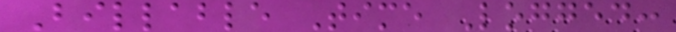Billable Time Logged:
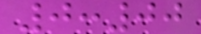0:00
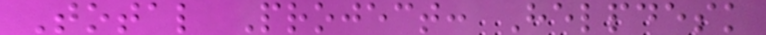Total Project: Helpdesk
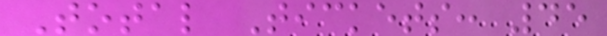Total Tickets: 45
